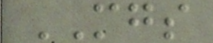MGS
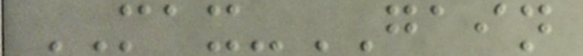MAX-GAIN
